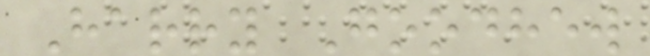Harry Goodhew
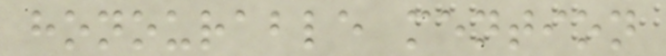honourable mention
